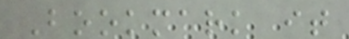Bookmark it
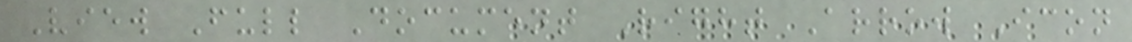View Full Document Right Arrow Icon
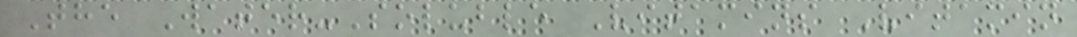The Water-Soluble Vitamins Vitamin
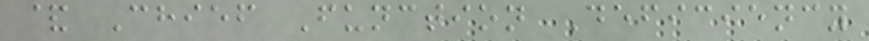& Chief Function Deficiency
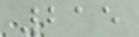215
